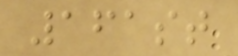161st
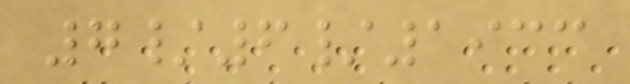7/6/1933
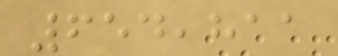654,811
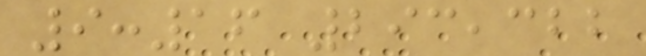9:16 293,322
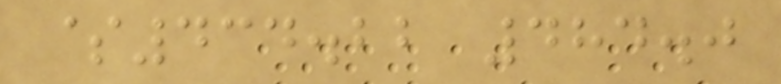$434.22 484.0
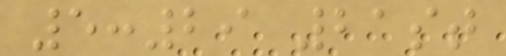5:29 21st
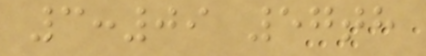3:09 57th
